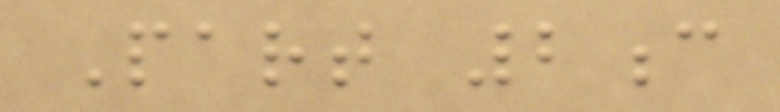Part 2c
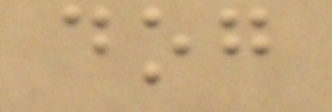dog
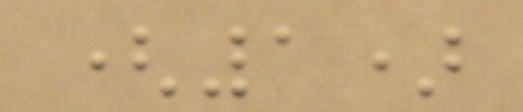(1)
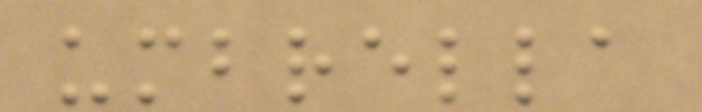umbrella
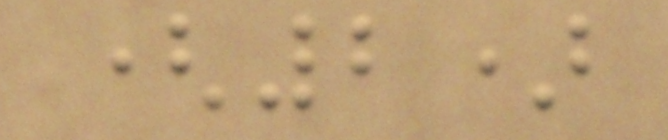(2)
